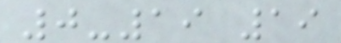0-19 19
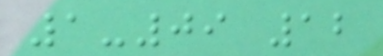1-09 12
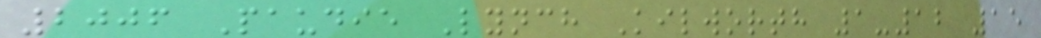2006 Paudie Lynch Kilworth 1-12 15
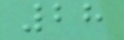28
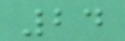24
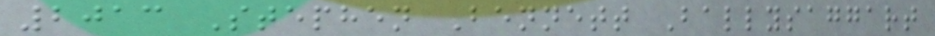2013 Stephen Bennett Ballysaggart
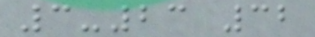3-23 32
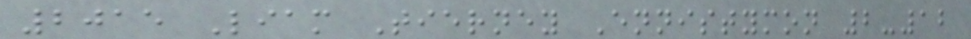2015 Liam Tierney Ennistymon 2-12
